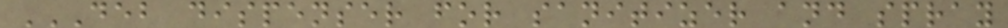DEB DISPENSER FOR SANITIZER AND SPRAY
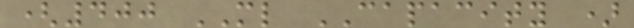(400 ML CAPACITY )
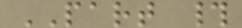PART #
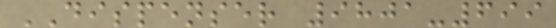DISPENSER 9801-699
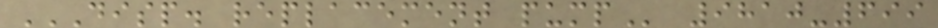DISP. REPLACEMENT PUMP 9810-699
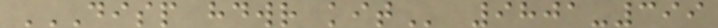DISP HDWR KIT 9801-399
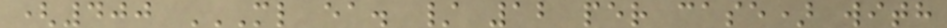(400 ML EA. / 12 PER CASE) WITH
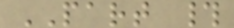PART #
